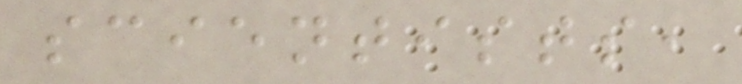scientists,
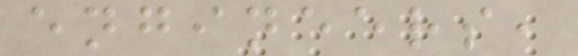engineers,
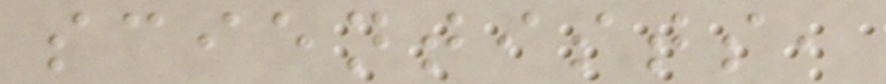scientists,
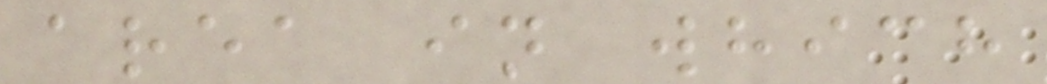area in which
